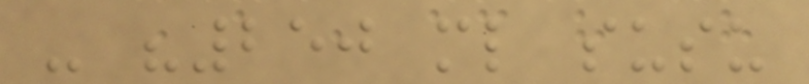- "250 ml susu
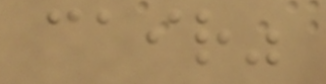cair"
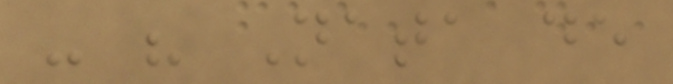- " Nata de
